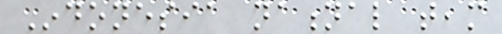Indonesia national team
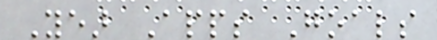Year Apps Goals
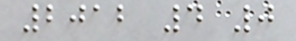2012 4 0
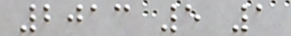2013 5 1
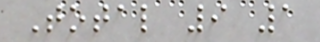Total 9 1
